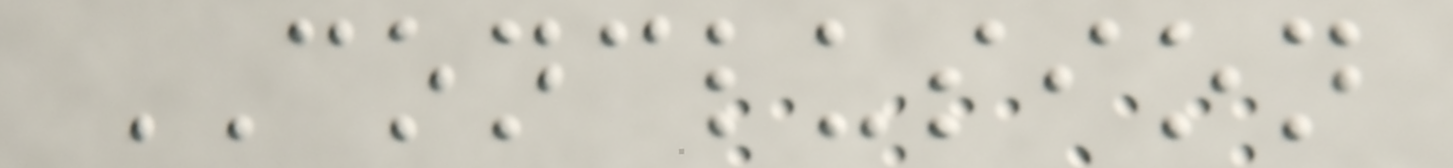CONCLUSION
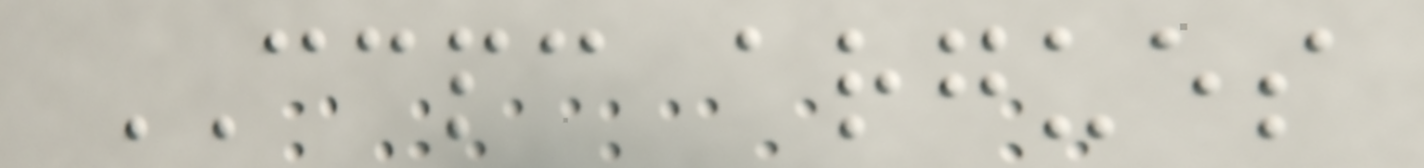CCPC argues
